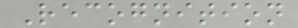Recognition
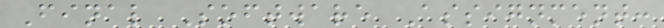Final Software Assignment:
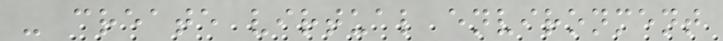- create virtual environment
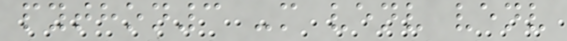python3 -m venv venv
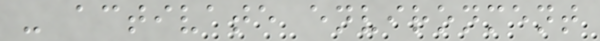- activate environment
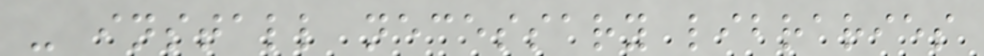- install necessary libraries
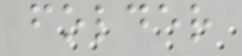folder
